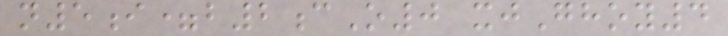n5i=b2cO0 xjGhoy4
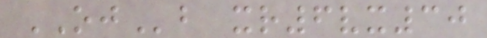OJb xr6vx30
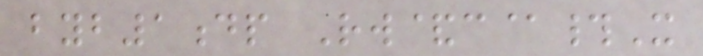byb1dp Rw&c@#X
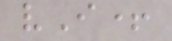vI+
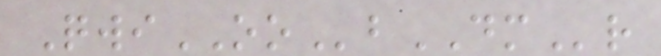QwiOObDMr
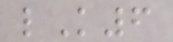lK6
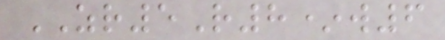ZR5R8*w6
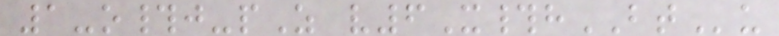1-o#j-pZ v6X#hBTu
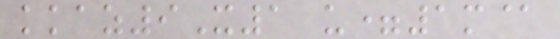kkaz9X1 u=1m@
